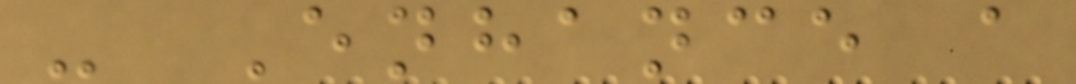- Enhance a
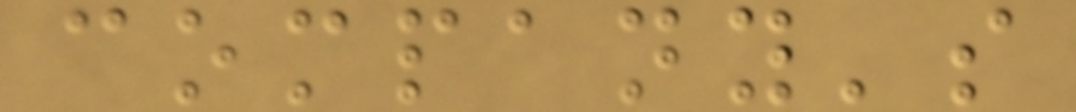company's
